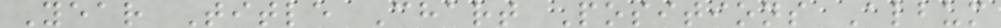Year Title Chart Positions Album
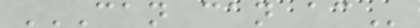CAN CAN AC
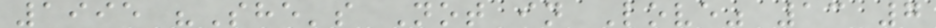1995 "She's Not in Love" 13 7
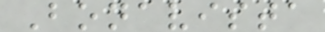Bonavista
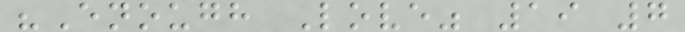"Enough Love" 19 7
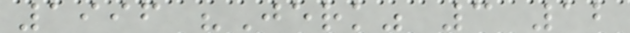1996 "Jerk" 3 12
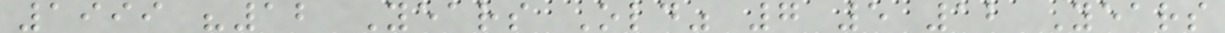1999 "12 Years Old" 7 5 12 Years
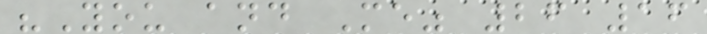"You and Me" 26 16
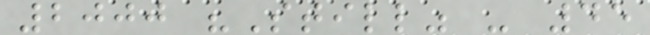2000 "Still" - 45
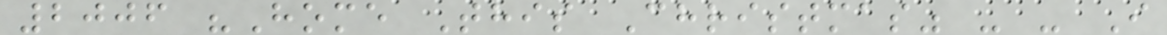2006 "Home This Christmas" - - I
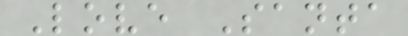Love Santa
